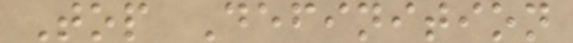Top Definition
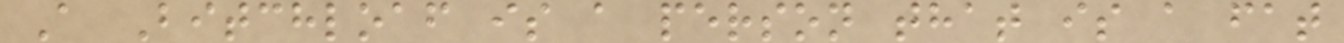A Bitchloaf is a person that is a fat
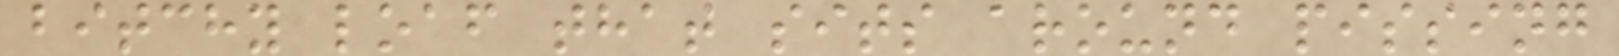bitchy loaf that sits around pissing
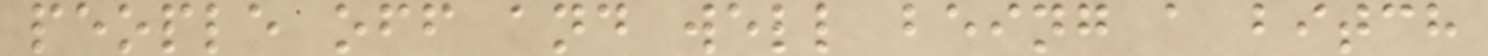people off and well being a bitch
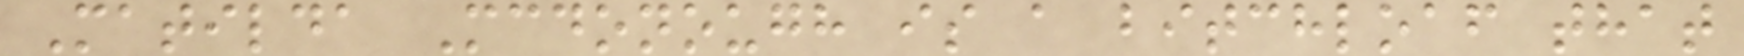Matilda Mcdonough is a bitchloaf that
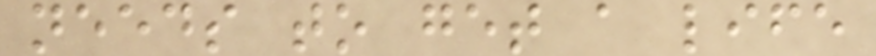needs to get a life
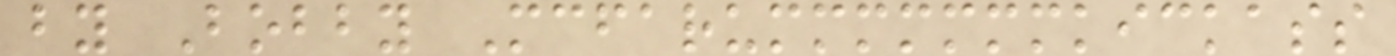by Bobby Mcfarummmmmmmkickass
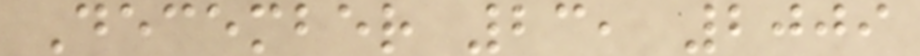December 23, 2009
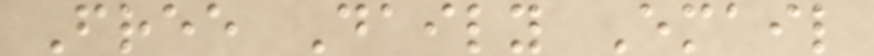Free Daily Email
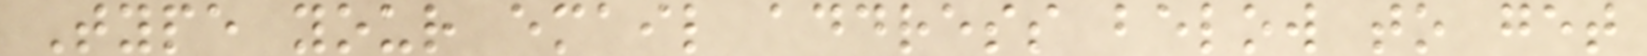Type your email address below to get
